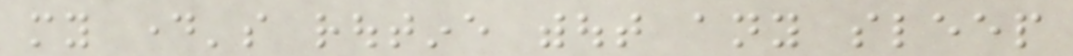my day's routine without any sleep
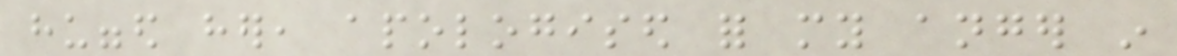hugged her, apologised for my anger in
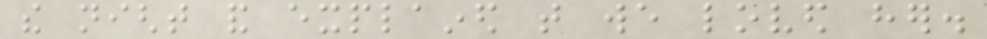the night and explained that we loved her.
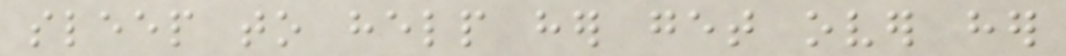sleep to help her get over her
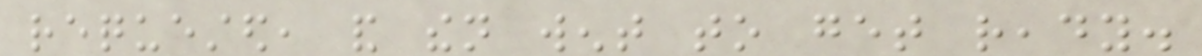requested, and then went to get ready.
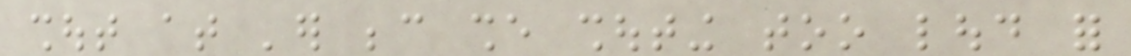shout at 'er because she shouting too loud for
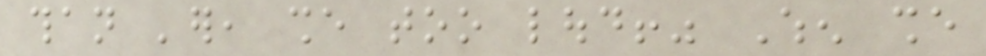than 'er, she too loud!" When she
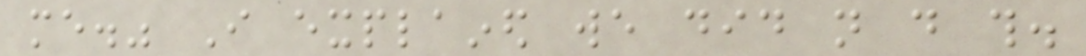me." I explained we did not do this.
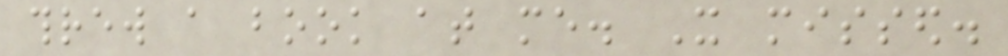threw a book at me. It missed.
